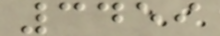3459
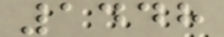1448
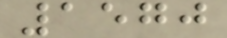1570
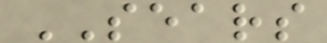SEARS
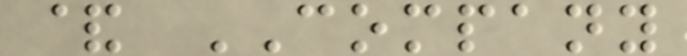& COMPANY
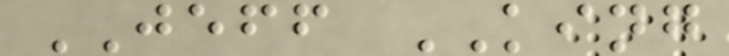JEFF KING
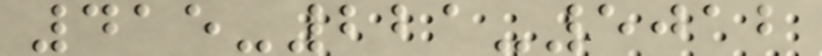415-221-5012
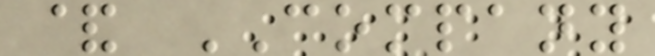& COMPANY
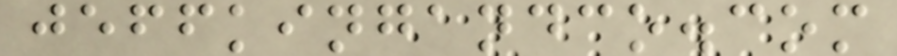jeffkingandco.com
